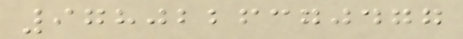9780226370477
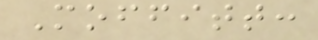Moffitt:
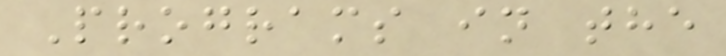Programs in the
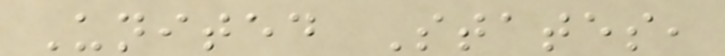United States,
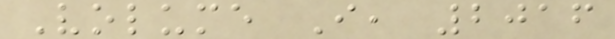Volume I, 2016
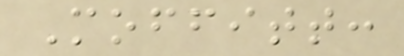Moffitt:
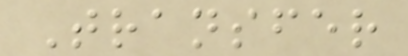Transfer
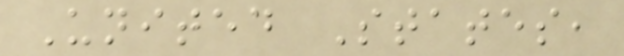United States,
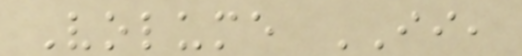Volume II,
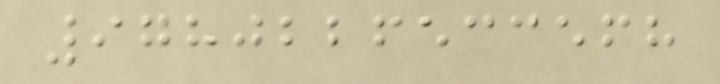9780226533568
